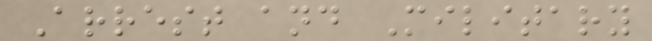Arrest and Military
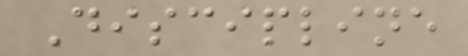Discipline
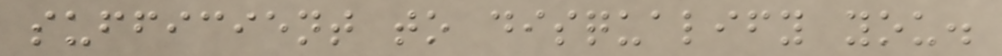sufficient to disqualify you.
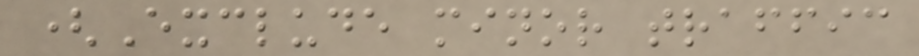(Exclude minor traffic
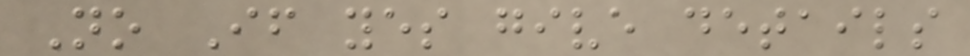No If yes give details
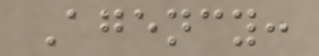Agency:
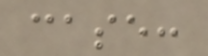case:
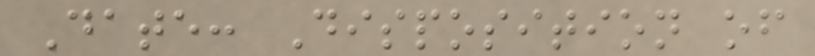Date: Disposition of
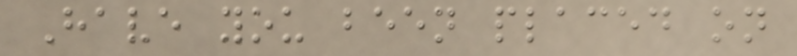Have you been placed on
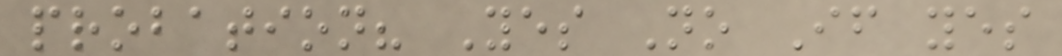probation? Yes No If yes
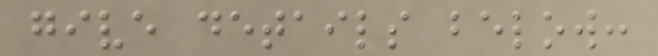give details below:
